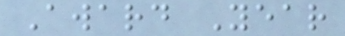Award Year
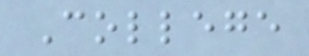College
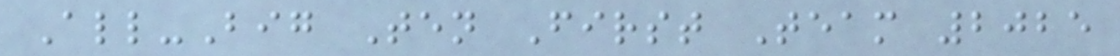All-Big Ten First Team 2025
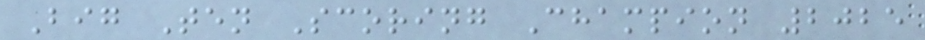Big Ten Scoring Champion 2025
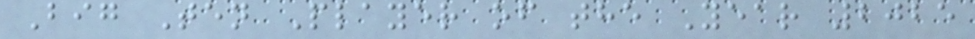Big Ten Player of the Year 2025
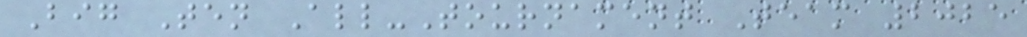Big Ten All-Tournament Team 2025
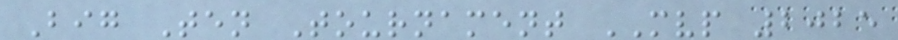Big Ten Tournament MVP 2025
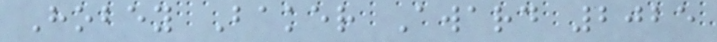Hobey Baker Award 2025
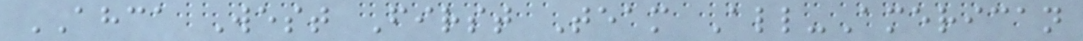AHCA West First Team All-American
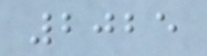2025
